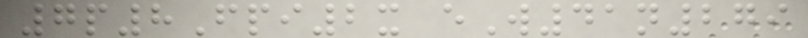7p8Fpi2x eW41n279
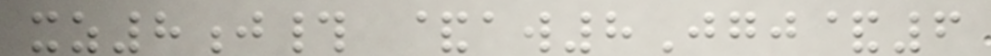xz8j# &aw8Jgj&6
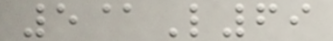5@L69
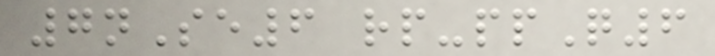7nSe6 rp-ppQ6
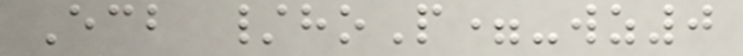Ecb /hoP=-wz0
